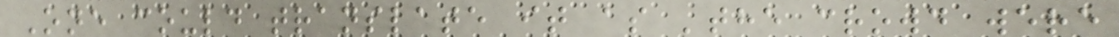One could translate it as 'the crowd were
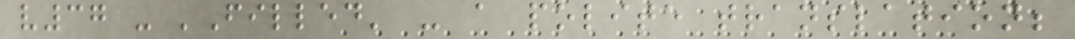v37 - 'Filled' - a polite translation;
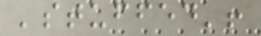'stuffed'!
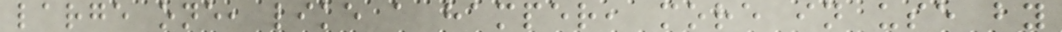large one, like a hamper, more in use by
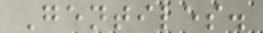Gentiles.
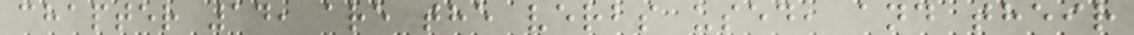chapter 14, are the verbs used, and their
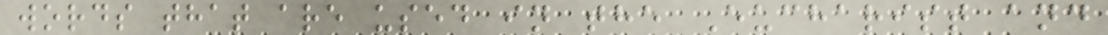words that are used in the Eucharist and
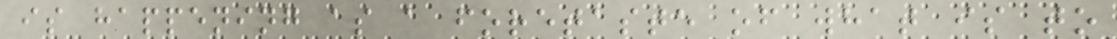is happening as a foretaste of what is to
